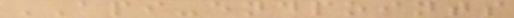API-endpoints
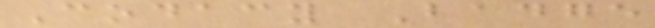Codacy Badge
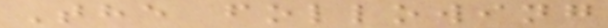The following
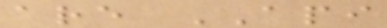are API
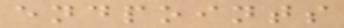endpoints
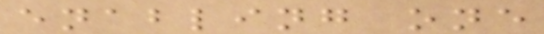enabling one
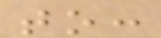to:
